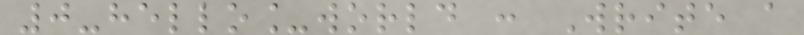0-hello_world : Write a
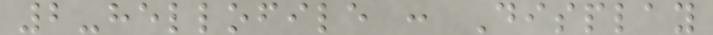2-hellofile : Display
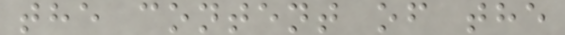the content of the
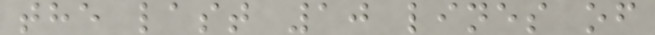the last 10 lines of
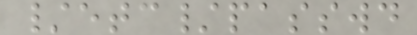/etc/passwd
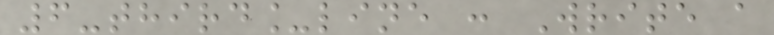6-third_line : Write a
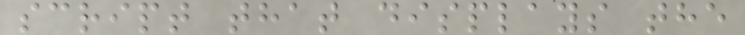script that displays the
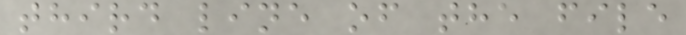third line of the file
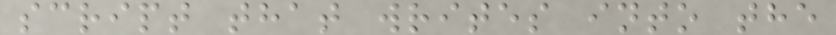script that writes into the
